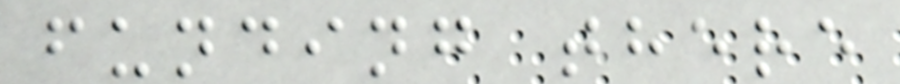funding there
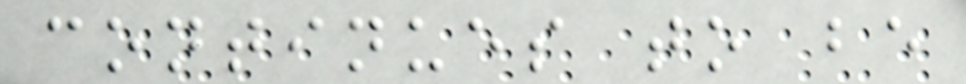continues to be
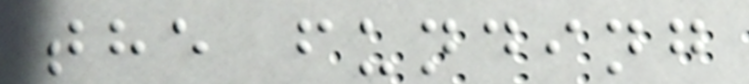the funding
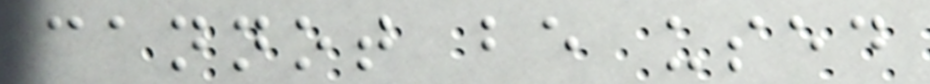cannot be used
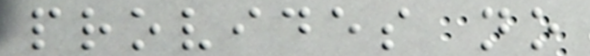provides no
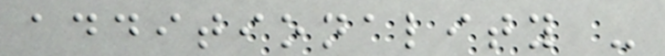additionality -
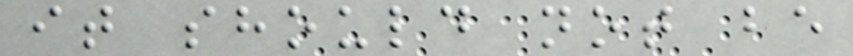it should not be
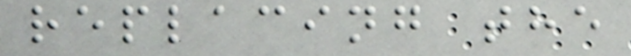replacing the
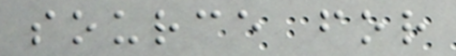source for
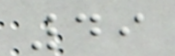49
